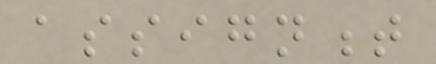assignment
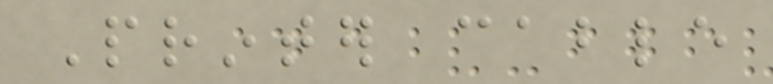Printer cable
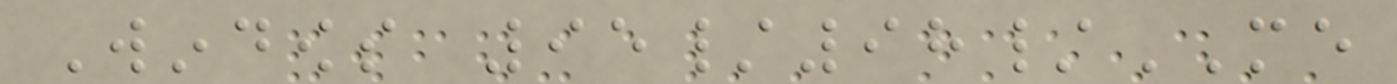Windows 95/98/ME
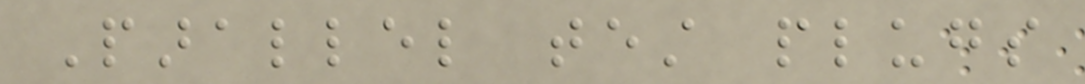Parallel test plugs
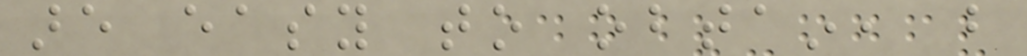are easy to obtain, but
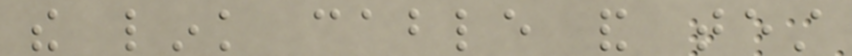the link cable and test
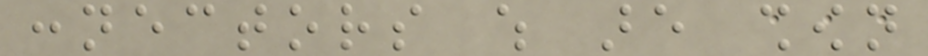connectors which are shown
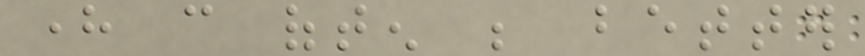here can often be better
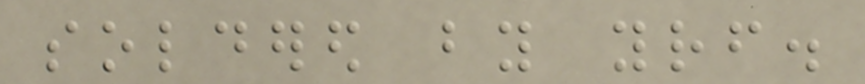soldered by yourself.
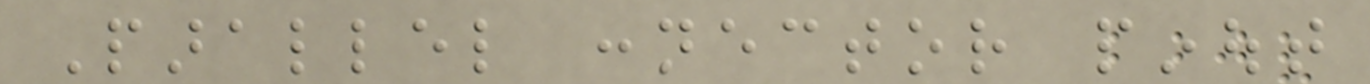Parallel connector pinout
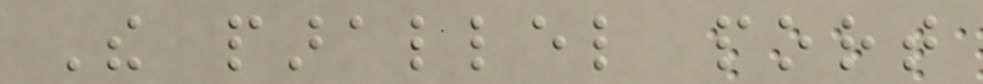The parallel port
